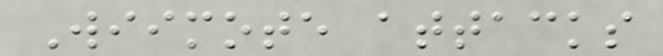Wiimote attacks
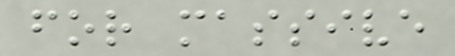for massive
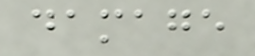damage
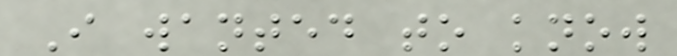I wanted to know
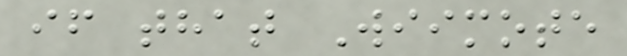if that Wiimote
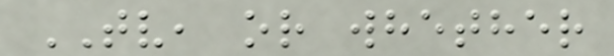TV, or whether
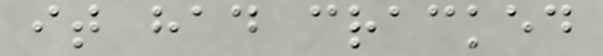it had cracked
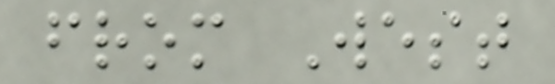from West
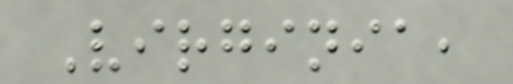Virginia,
